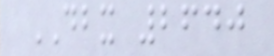DBX 2640
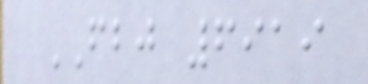FBJ 6919
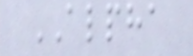ALPHA
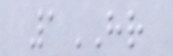1HR
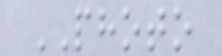PHOTO
